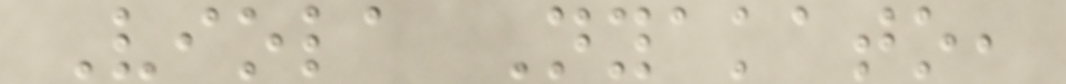Viola Nyakato,
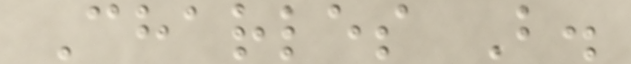Charles B.
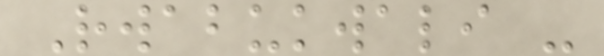Rwabukwali -
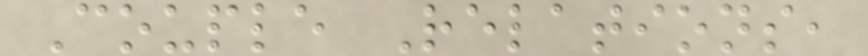Couple Relations,
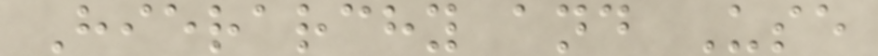Hierarchy and Use
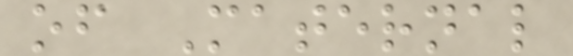of Maternal
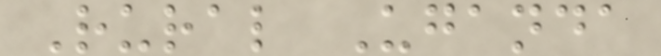Rural Uganda
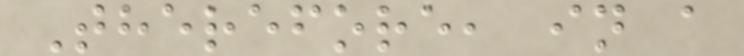Therefore, in a
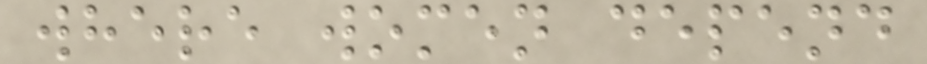where women depend
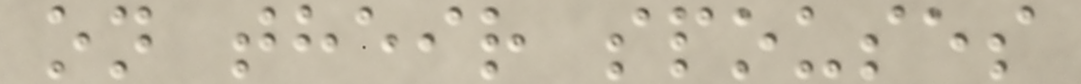on their spouses
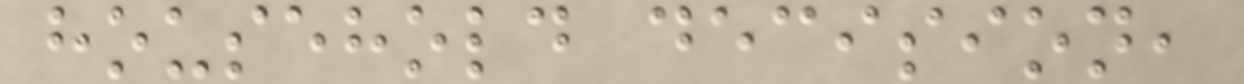household decision,
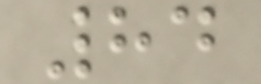84
